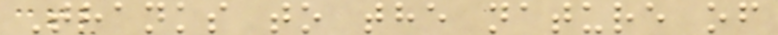Thanks to the nature of
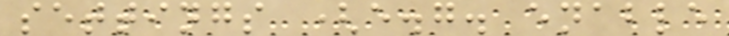settings (e.g. enable
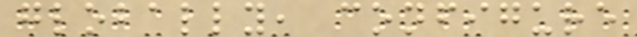globally, configure
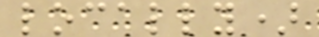locally)
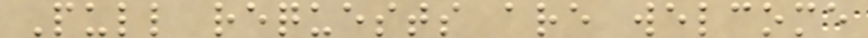Pull requests are welcome
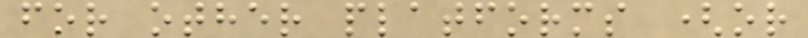for other platforms (or
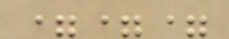===
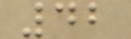42
